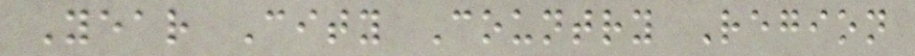Year City Country Region
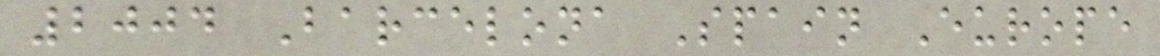2004 Barcelona Spain Europe
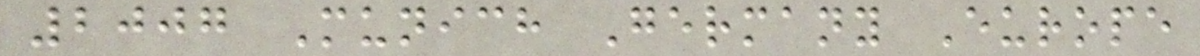2007 Munich Germany Europe
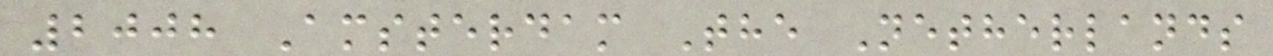2008 Amsterdam The Netherlands
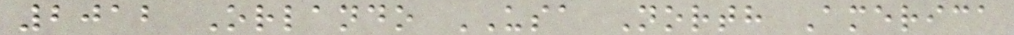2012 Orlando USA North America
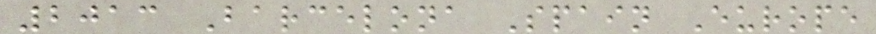2013 Barcelona Spain Europe
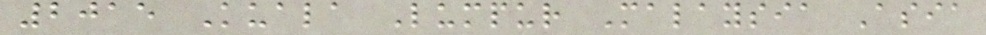2015 Kuala Lumpur Malaysia Asia
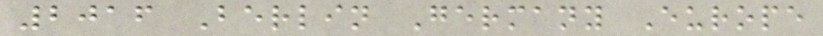2016 Berlin Germany Europe
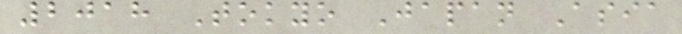2018 Tokyo Japan Asia
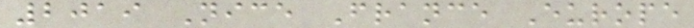2019 Nice France Europe
